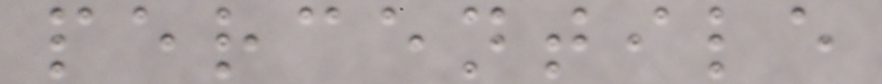percentile
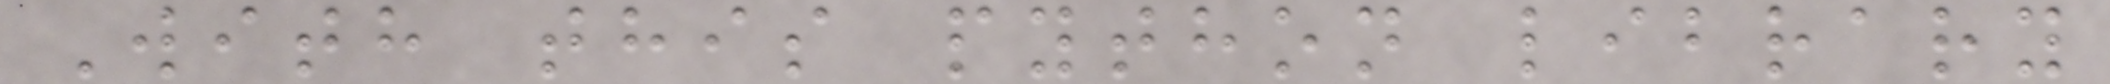With this python library
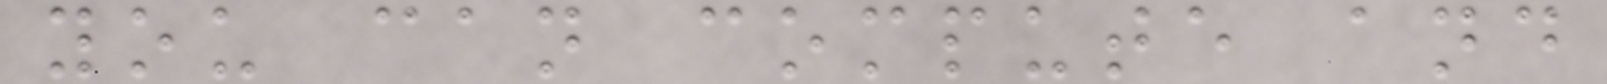you can compute and
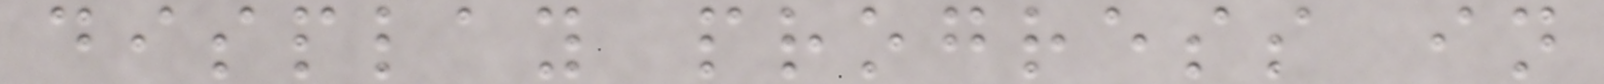display progress in
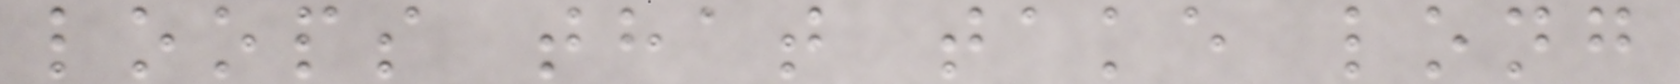loops that take long
